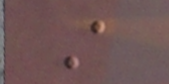A
